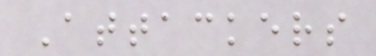Attackers
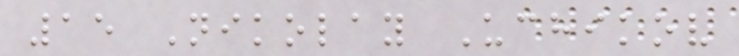15 Nikolay Uchikov
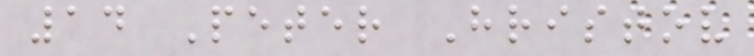14 Peter Hristov
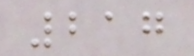217
